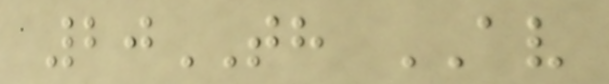20TH AV
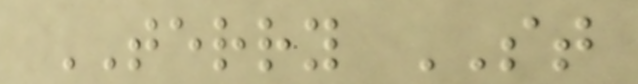TERRY ST
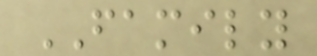FAMILY
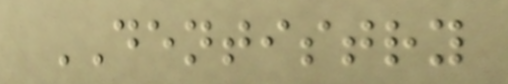DENTISTRY
